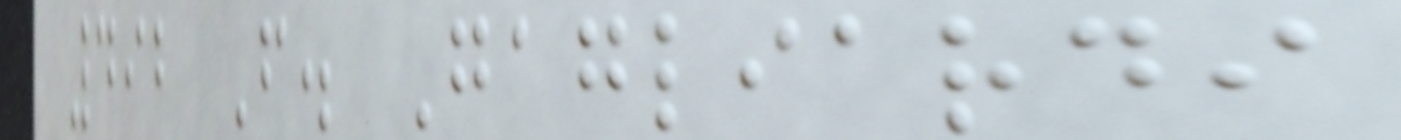492 F. Gagliardi
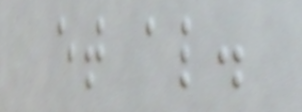et al.
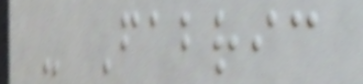- Fabric
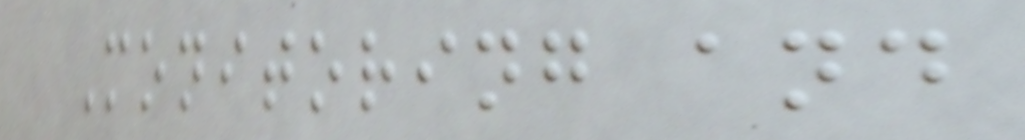Monitoring and
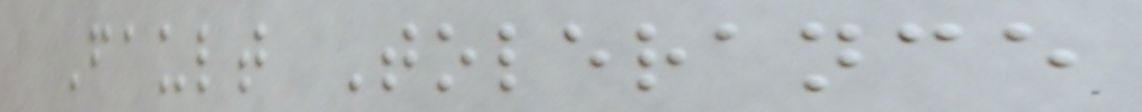Fault Tolerance
